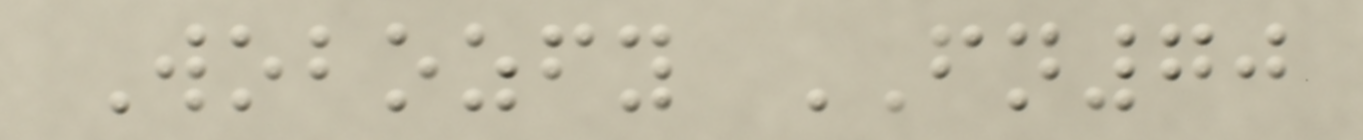Wobozfy FN70
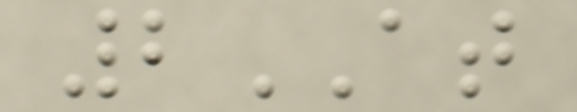2AT
